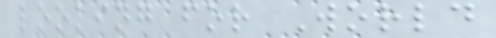looking for World
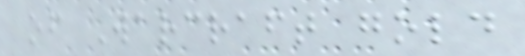of Warcraft gold
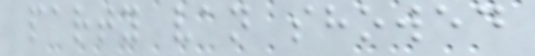party van showed
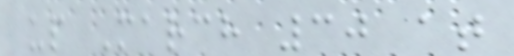up March 30 at
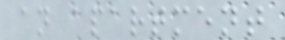an apartment
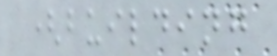(building
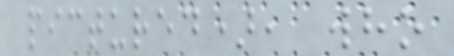pictured), who
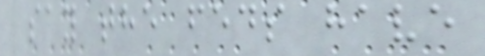say the feds have
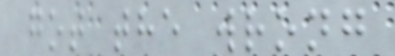got the wrong
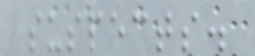suspects.
